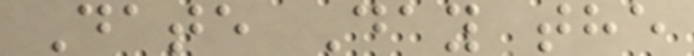Date Day the
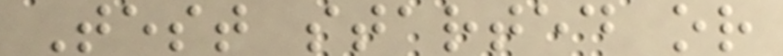Test started or
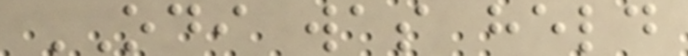ODI was held
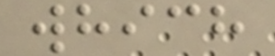which
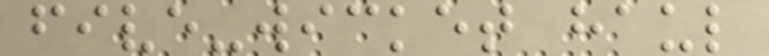five-wicket haul
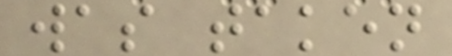was taken
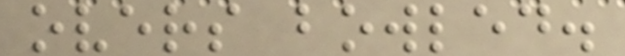overs bowled.
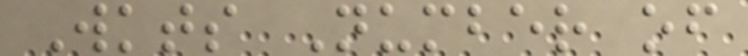Wkts Number of
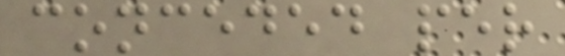conceded per
